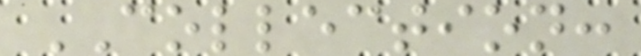COLLECTION:
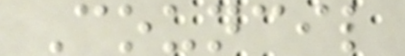Council
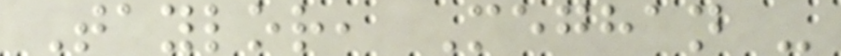Taylor, Meghan -
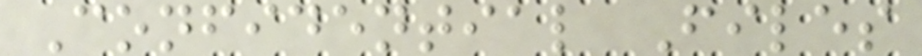Confidential Files
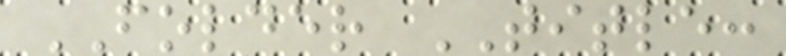FOLDER TITLE:
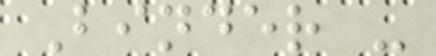Binder -
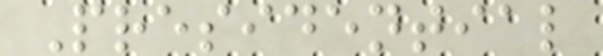Presidential
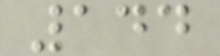144
